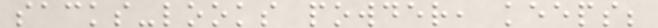sacks-looks powder, keeps;
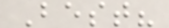Best?
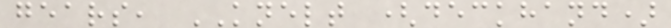gears, KNELT (deckhand)
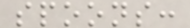spoons:
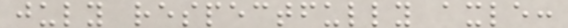july respectfully axle:
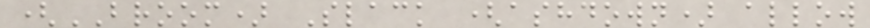(BROOM) Slack (ashdown) allow
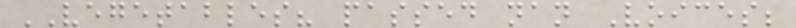VEGETABLES? passed nan Voices;
